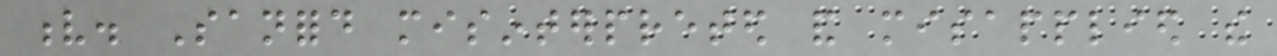v. Sanford misinterpreted and misapplied the
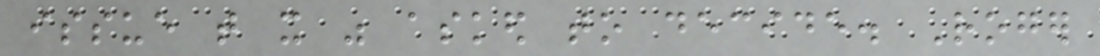issue that it was asked to decide. Roger
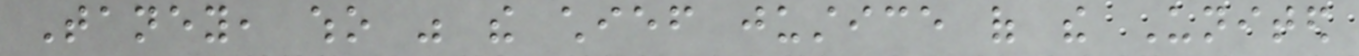Taney, who was the chief justice of the United
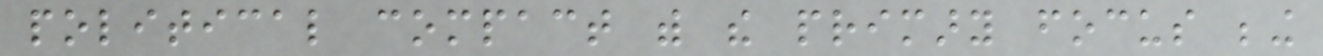political compact with the primary focus being
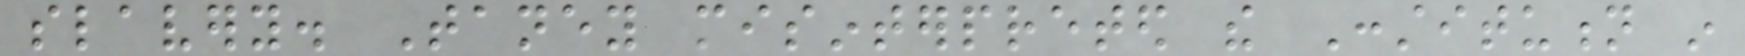slavery. Taney misinterpreted the Constitution in
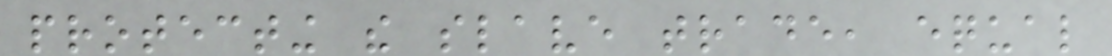protecting the slave trade, equal
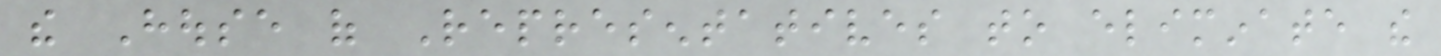the House of Representatives to eliminate the
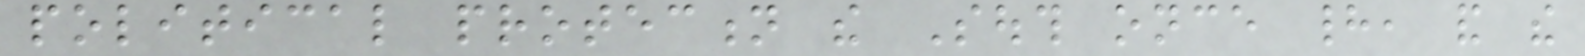political protection the South once had, and the
